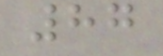87
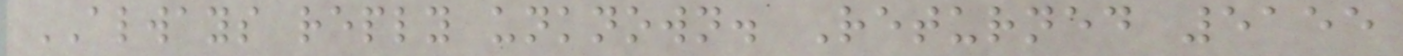ALWAYS reply unknown. Returned 5155
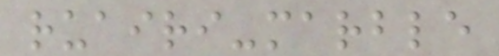ruairi-marble
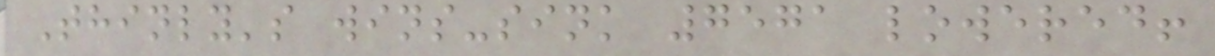Thinly's wins-sink 7571 lowered!
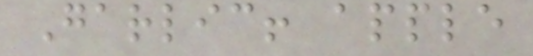Garlic! apple
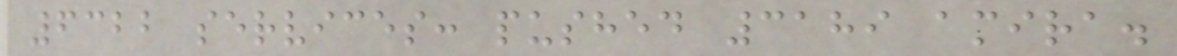6322 services: pushed 3189 amira.
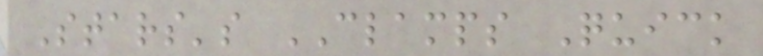Stars's CLAMPS Quick
